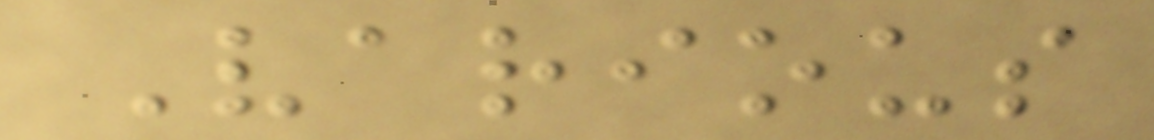Various
